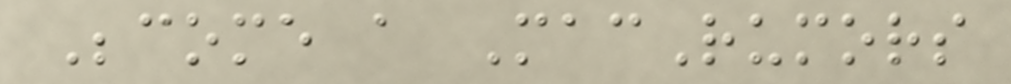Become a MacRumors
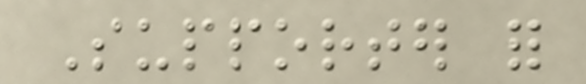Supporter for
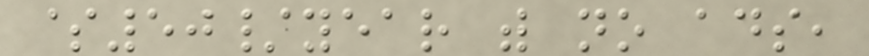$50/year with no ads,
